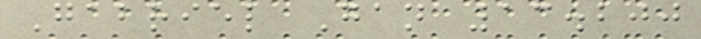Gabriel Gan 13.200
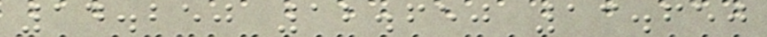14.250 12.650 13.650
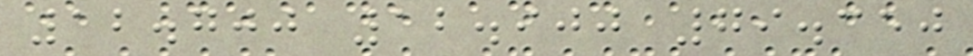12.700 12.900 79.350
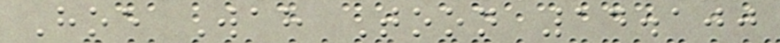Hoe Wah Toon 14.100
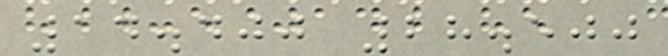14.400 28.500
